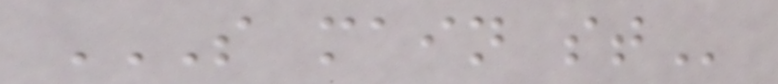S MAIN ST
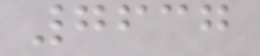7637
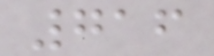716
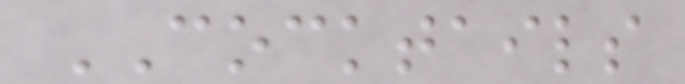COCKTAILS
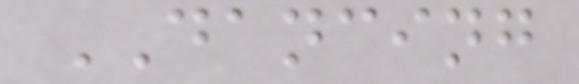DANCING
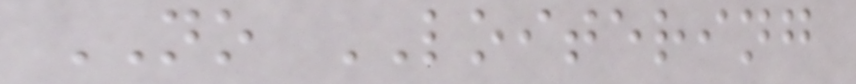NO LOITERING
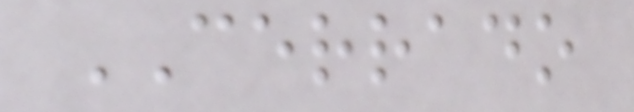CERRADO
